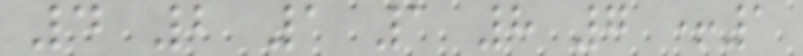4 2 1 1 8 7 +1
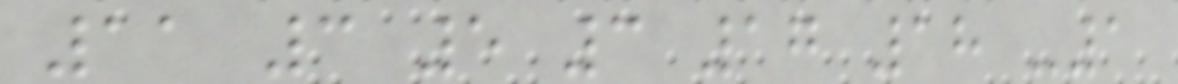11 3 5 3 17 18 -1
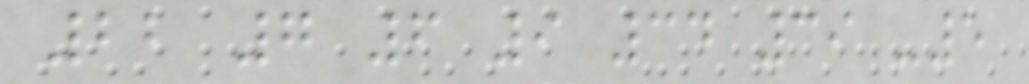22 7 6 9 34 39 -5
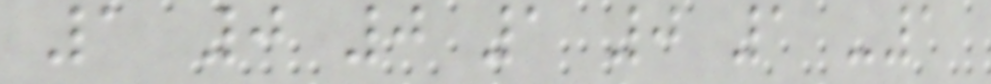1 0 0 1 0 1 -1
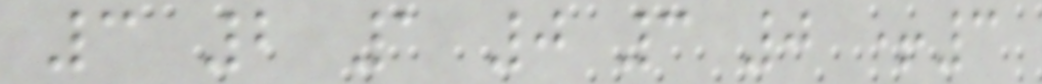3 2 1 0 3 0 +3
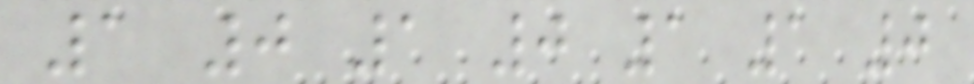1 0 1 0 1 1 0
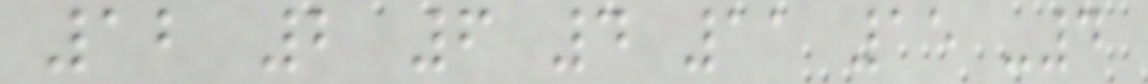12 2 6 4 11 15 -4
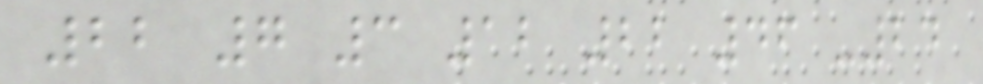22 7 3 12 22 46 -24
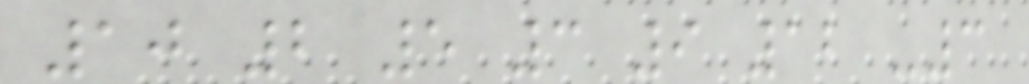10 2 5 3 9 12 -3
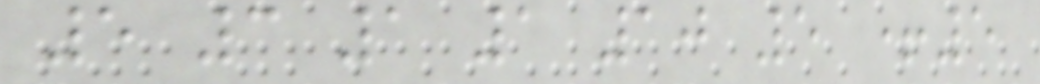5 3 1 1 10 5 +5
